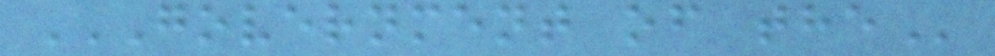GOVERNMENT OF THE
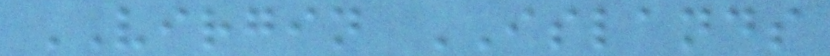VIRGIN ISLANDS
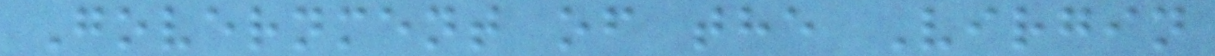Government of the Virgin
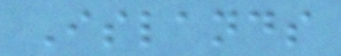Islands
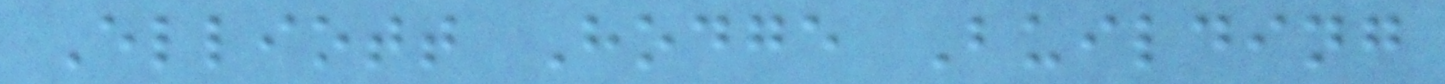Elliott Hodge Building
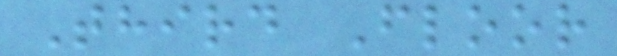Third Floor
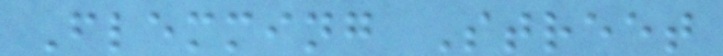Flemming Street
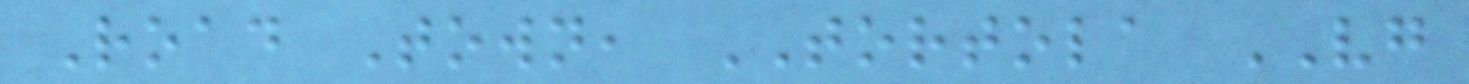Road Town, TORTOLA VG
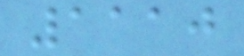1110
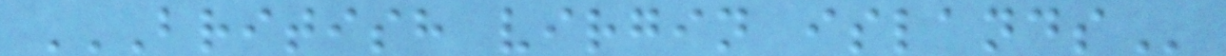BRITISH VIRGIN ISLANDS
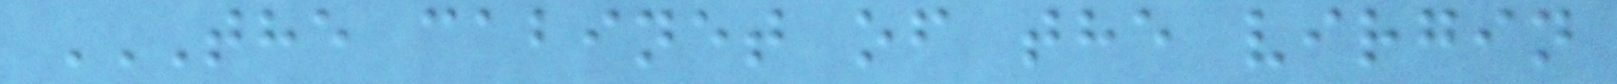THE CABINET OF THE VIRGIN
